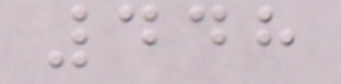448
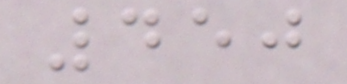450
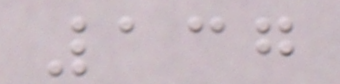137
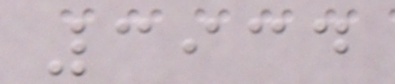3934
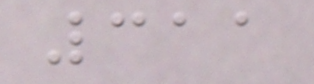311
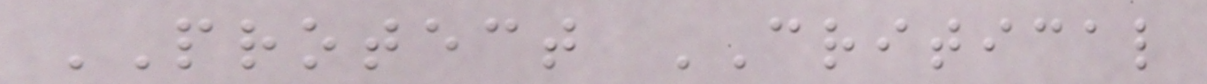PROTECT CRITICAL
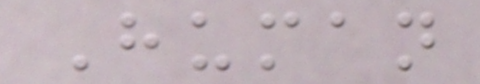Human
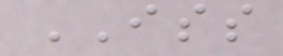ISS
